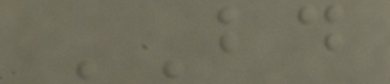BD
